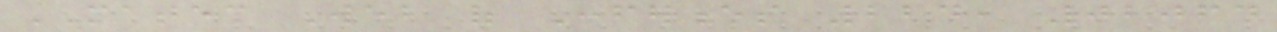MATEC Web of Conferences 224, 02064
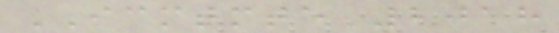ICMTMTE 2018
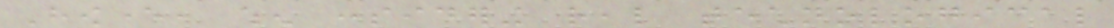However, when considering real technological
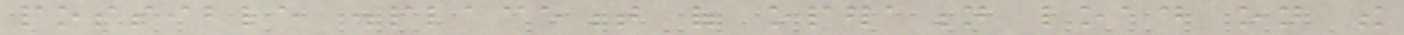possible displacement of operation load on the
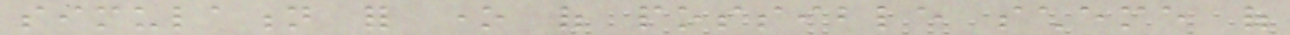simulation for one of possible scheme of
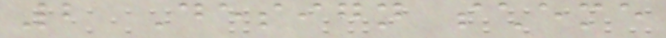2 Design scheme
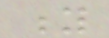y
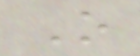O
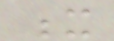x
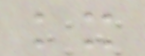kx
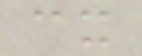cx
